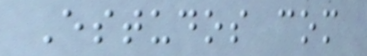Estudos com
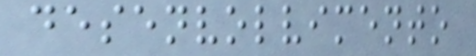desenvolvimento
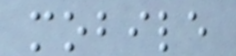mobile
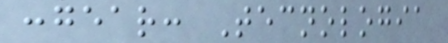:gear: Tecnologia
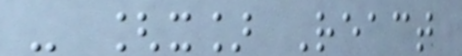- [x] React
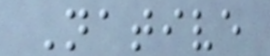Native
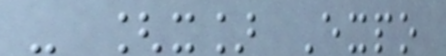- [x] Expo
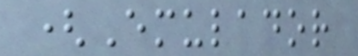(Emulador
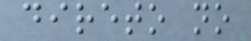direto no
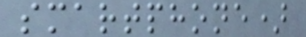smartphone)
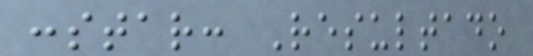:star: Resultado
